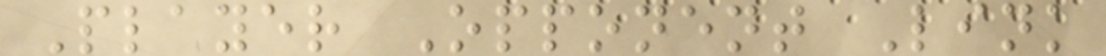Player Opponent Link
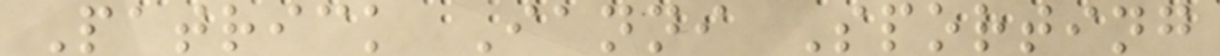Patrick Ianni Sporting
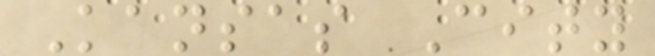Kansas City
